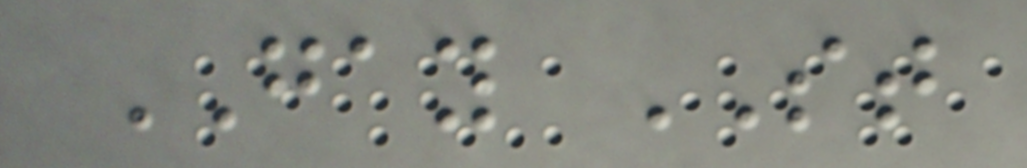GAY ST
